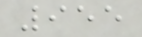955
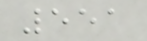551
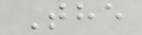The
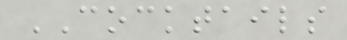COCKTAILS
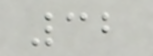32
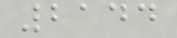2144
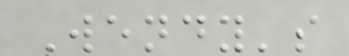Wendy's
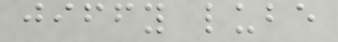jiffy lube
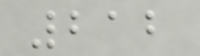212
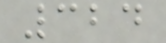324
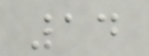14
